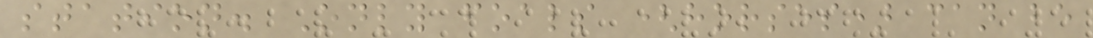station. Only foals (horses) can be
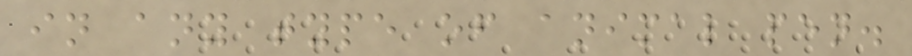in any type of animal pen.
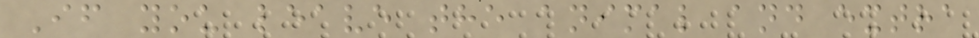If you leave the animal and extra
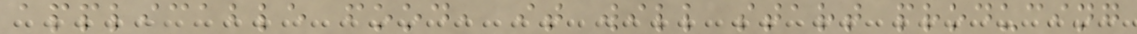applicable food, it will start producing
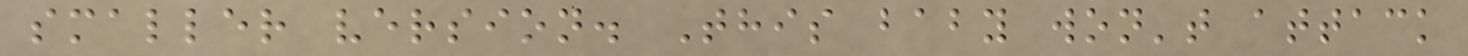smaller version. This baby won't attack
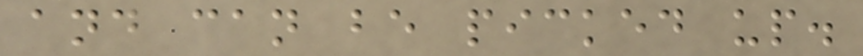and can be picked up.
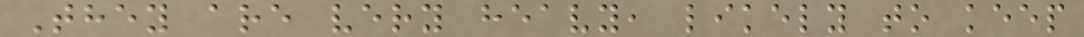They are very heavy, likely to keep
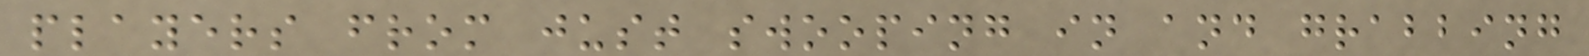players from just swooping in and grabbing
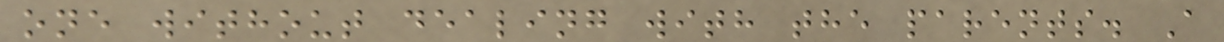one without dealing with the parents. A
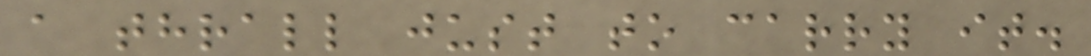a thrall just to carry it.
